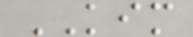KIM
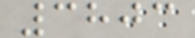3803
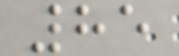85
